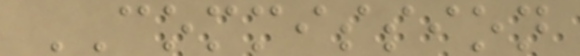COMMISSION
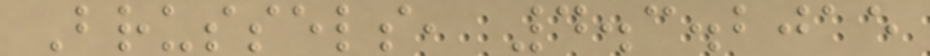Brussels, 4.3.2015
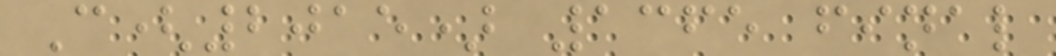C(2015) 1365 final
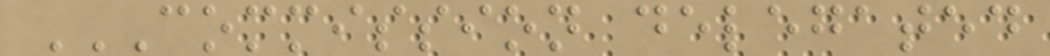COMMISSION DELEGATED
